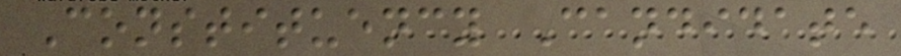Constituency Candidate
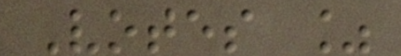Votes %
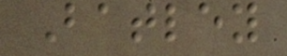Batley
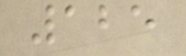125
